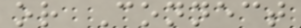or Connect
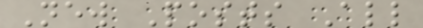New Posts All
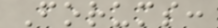Forums:
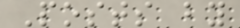Posts by
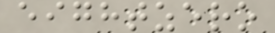eightzero
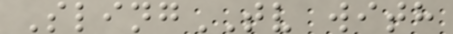SlingTV with
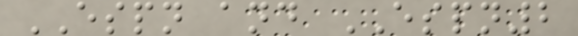ESPN and ESPN2
